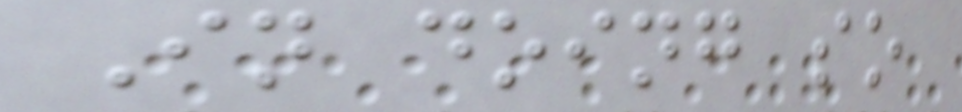In doing so
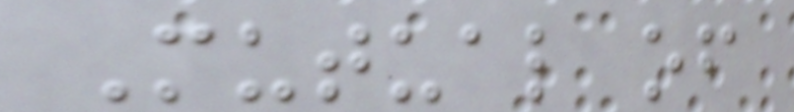Mutual of
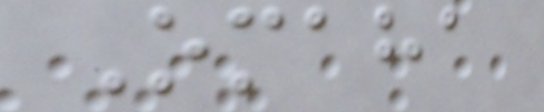Omaha
